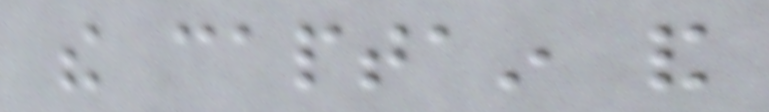the captain and
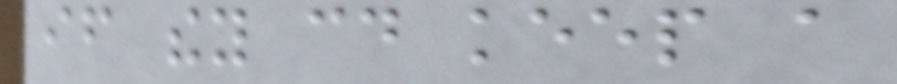if they could keep a
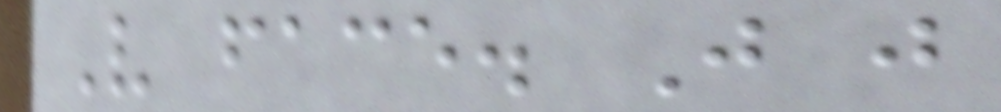Very face. Just just
